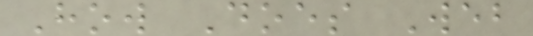How Does Web
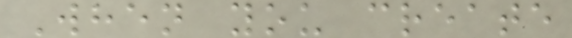When you create
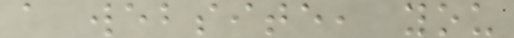a website, you
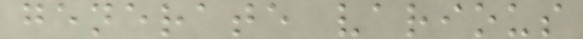generate various
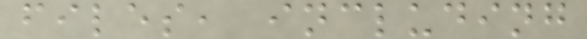files, including
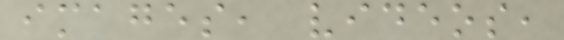images, videos,
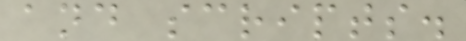and scripts.
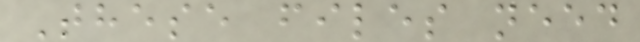These files need
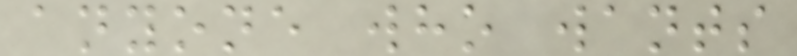anyone who wants
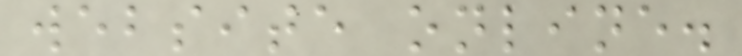website online.
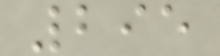295
